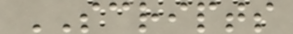SCRIPTS
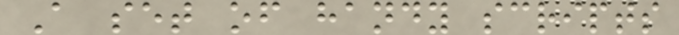A set of handy scripts
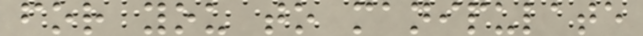for you to manipulate
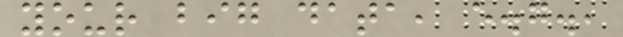your big data, e.g.,
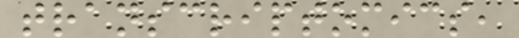transcriptomics,
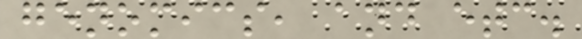genomics, and etc.
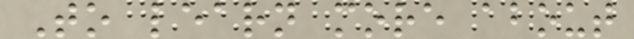To learn more about
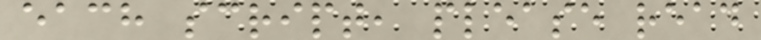each script, please read
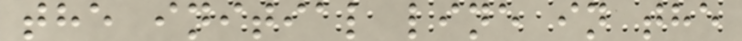the initial line in the
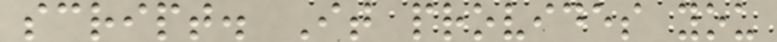script. It provides you
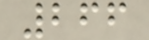266
